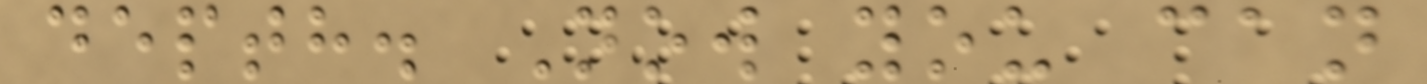depth. Now you can
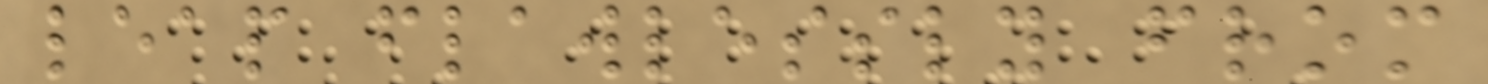leap flawlessly from
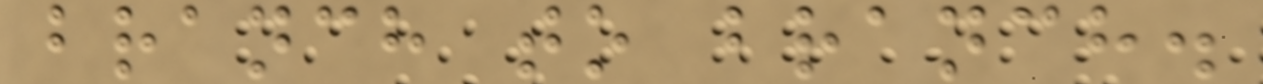branch to branch.
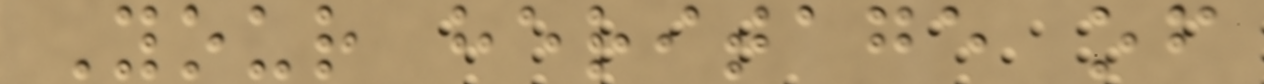Your heritage of
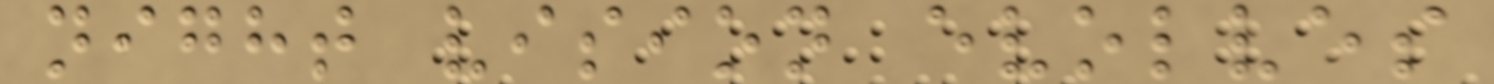night vision evolves
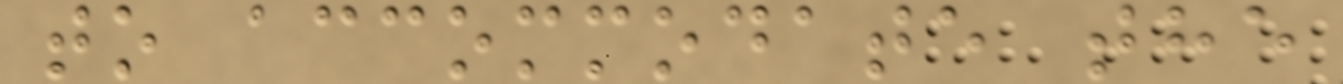to accommodate the
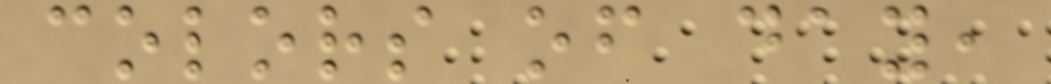colors of day,
